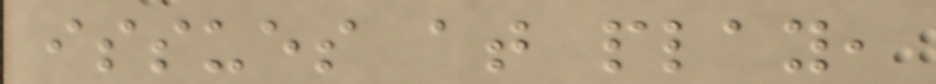issues at play,
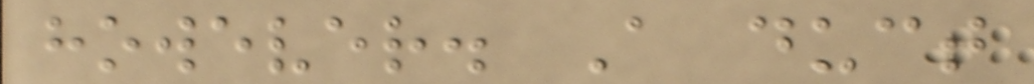however. A duct
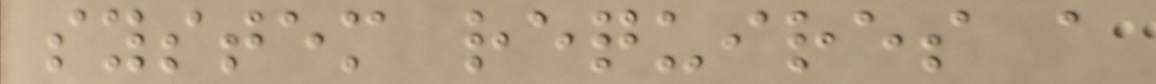system requires a
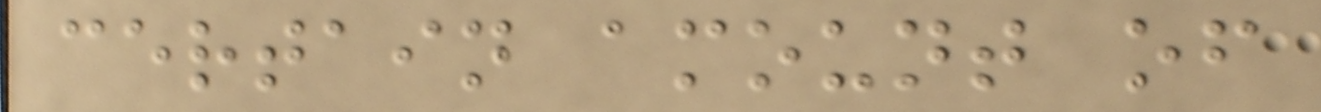certain amount of
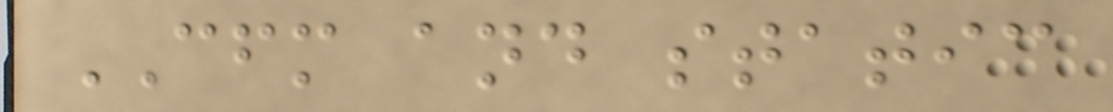CFM and static
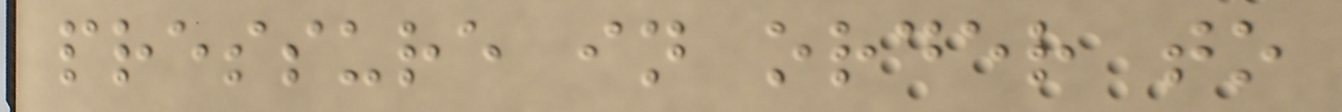pressure in order to
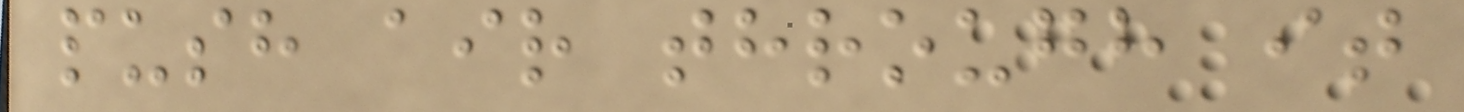push air through it
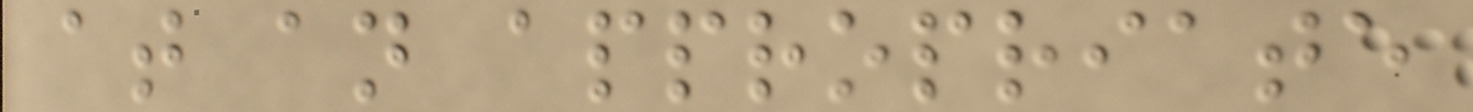at an appropriate
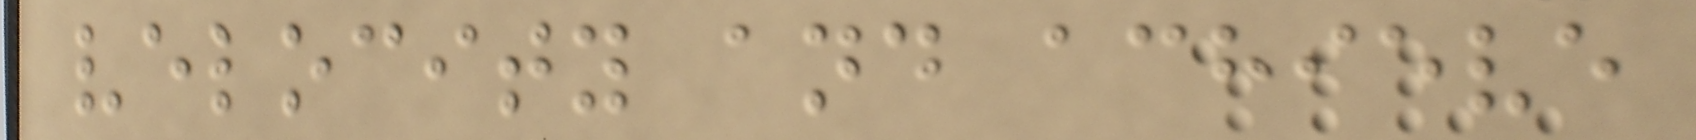velocity and achieve
